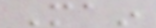Main
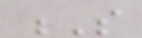S
